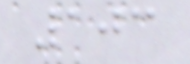103
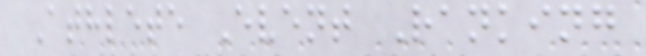Athlete Event Ranking
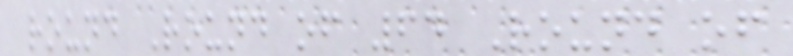round Round of 64 Round of
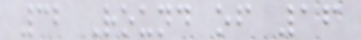32 Round of 16
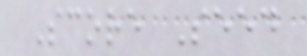Score Seed
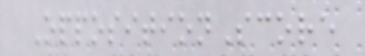OppositionScore
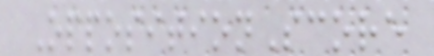OppositionScore
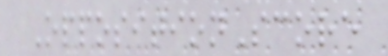OppositionScore
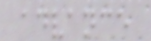advance
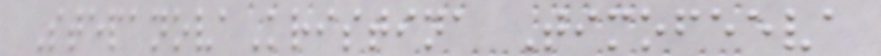StepanovaKristina Timofeeva
